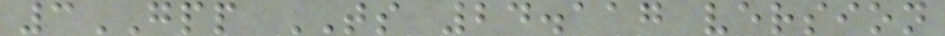3GPP TS 24.117 version
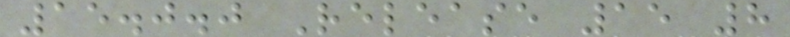15.0.0 Release 15 8
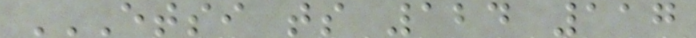ETSI TS 124 117
